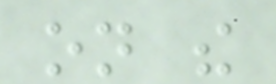on the
